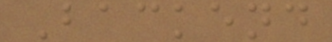Backend
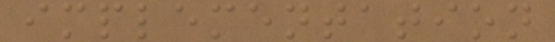implementation
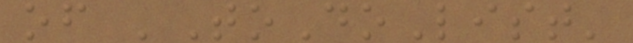of 'ToDoList'
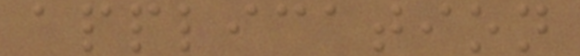application
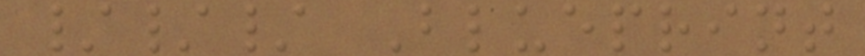/// Blueprint
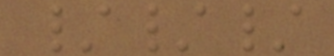///
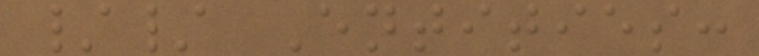// Entities:
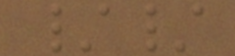//
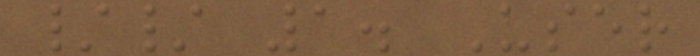// 1. User
